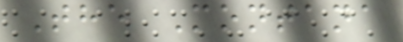The Montana
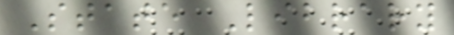State Library
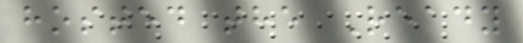hosted the Ready
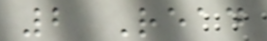2 Read
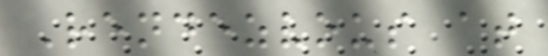Rendezvous at
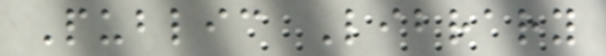Public Library
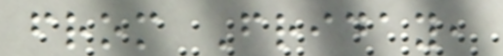from Friday,
